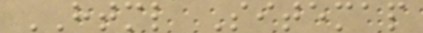HTML Sitemap
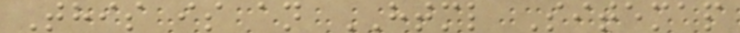This is an HTML Sitemap
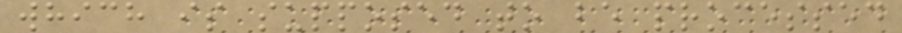which is supposed to be processed
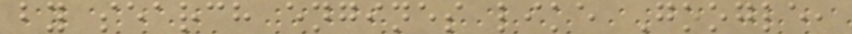by search engines like Google,
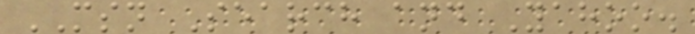MSN Search and Yahoo.
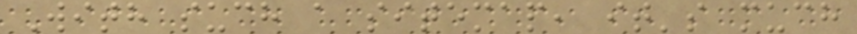With such a sitemap, it's much
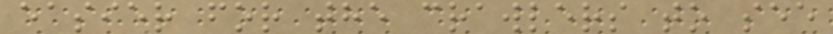easier for the crawlers to see
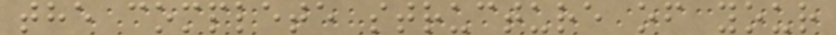the complete structure of your
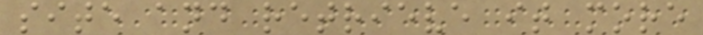site and retrieve it more
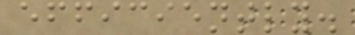efficiently.
